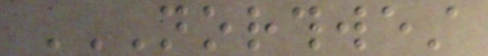NORTHWEST
